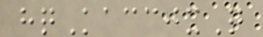hqKaccjxQ
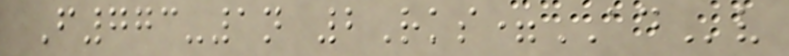F773-1n 2Rks=ADv
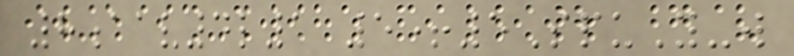8aav4l1 5+5SpuY-w
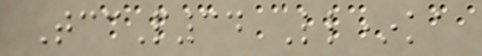TccP34 Ll*ka
